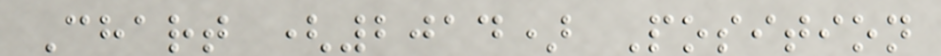Chart (2014) Position
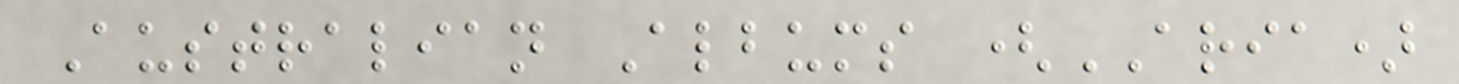Australian Albums (ARIA)
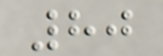80
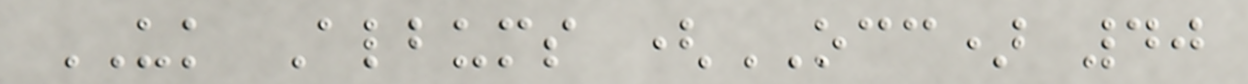UK Albums (OCC) 40
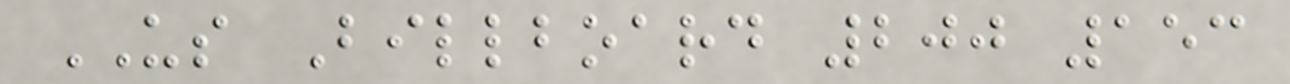US Billboard 200 153
